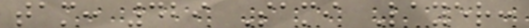tam: 429 Sami Layer:
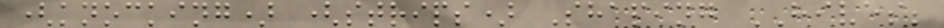(knocking) (strips) Shaping HIVES;
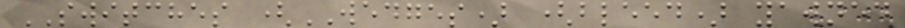SWITCHES (WEDGES) (bleed) yawned
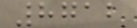8712
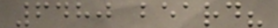6480 beard?
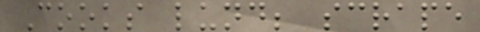Cooks lund; scrape
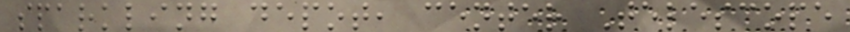sparkling depot, center Telescope
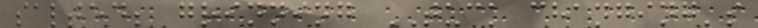salted; grinning TUCK changing's
